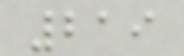219
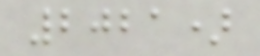2021)
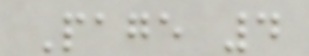Page 4
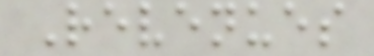Revenues
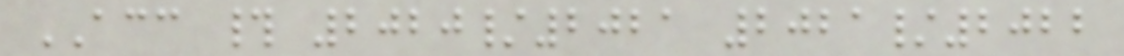ACC # 2020/2021 2021/2022
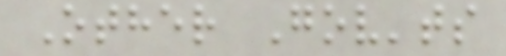Other Gov'ts
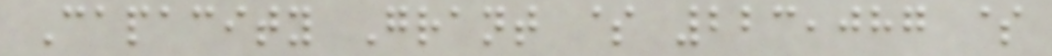Capacity Grant $ 223,087 $
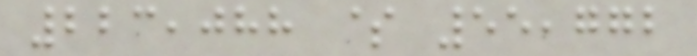223,088 $ 55,772
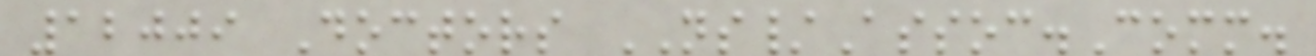12009 Doctors NS/Assoc.Comm.
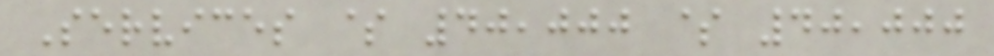Services $ 40,000 $ 40,000
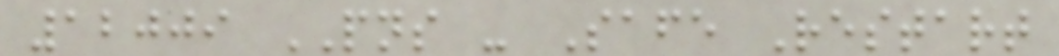12009 PNS - Safe Restart
